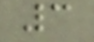3
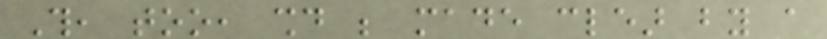This, too, should be made clear by a
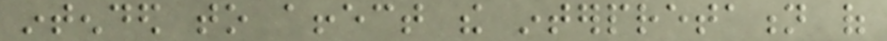intended to affect the interpretation of
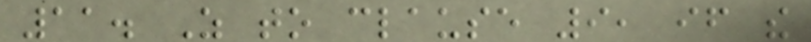11. As to clause 9, if the
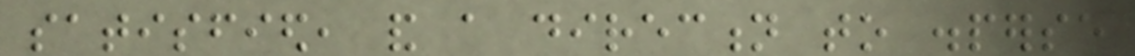satisfied, and a direction to disperse
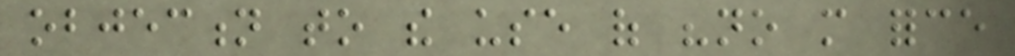objection to the use of "no more force
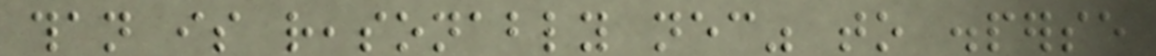than is reasonably necessary" to disperse
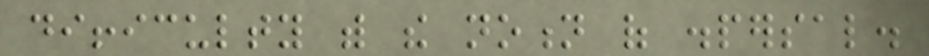difficulty with the notion of dispersal.
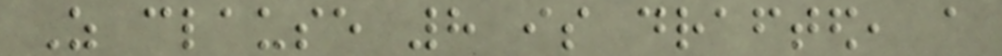As clause 8 is drafted, a
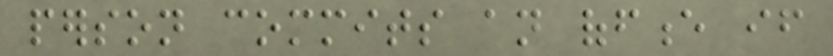person commits an offence if
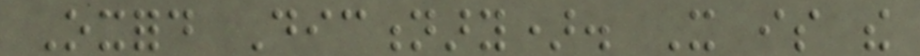Oxford Dictionary). It is the
